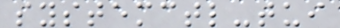systemctl-tui
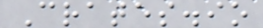Crates.io
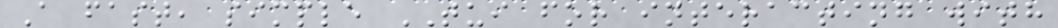A fast, simple TUI for interacting with
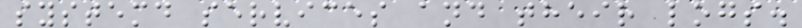systemd services and their logs.
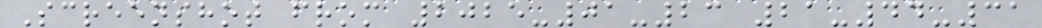Screenshot from 2025-01-23 21-44-31
